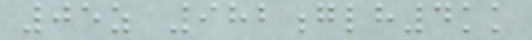05z 982glh4kk
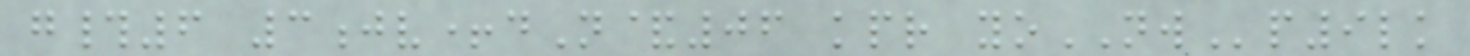g#6 3jv+dN&06 kpr yoNWp9lk
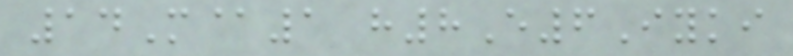14M@1 h8E6Iyki
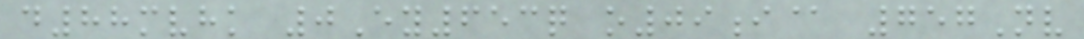d88mvhk 0Ey653q o09i@ 757Nv
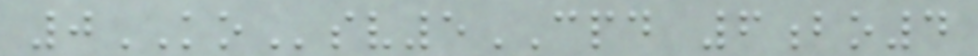0KOsv5CPD 6bo4
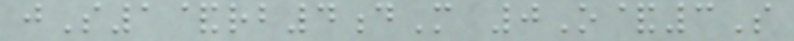jS1&rb4dM 0O&3S
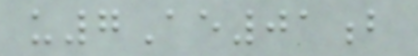u7Ae01b
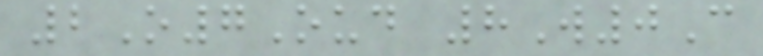2O7Oud 8W0C
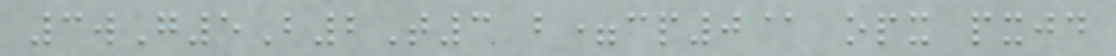3wG5B2T3 b=cp0@ opx pxjd
